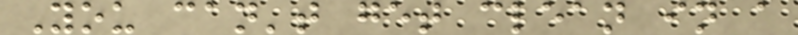You can't get clean in a
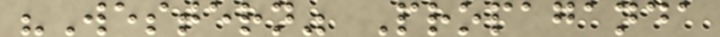"Western" Propaganda
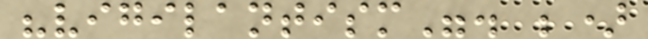"vigilantism". ;)
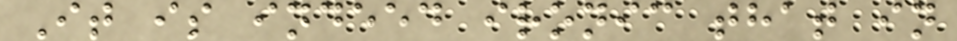It is indeed ironic that in
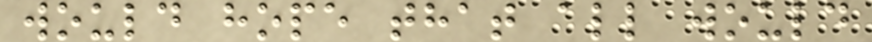would hope that all would
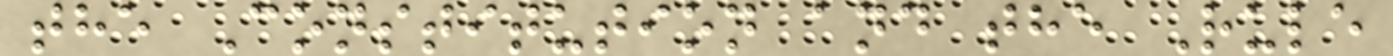the Constitution and the Rule
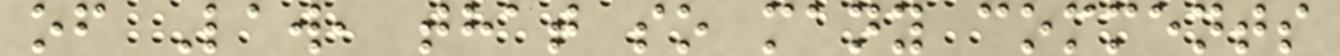of Law, that so many comments
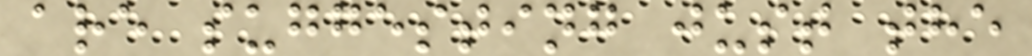are suggesting just the
